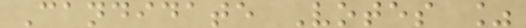Candidate Votes %
